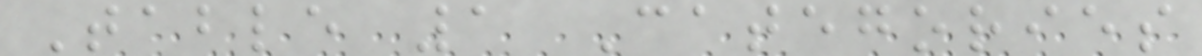Table 1 Categories
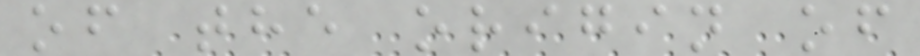of the origin of
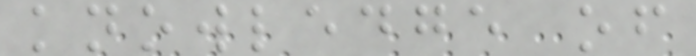knowledge of
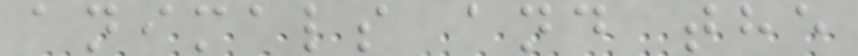animals and the
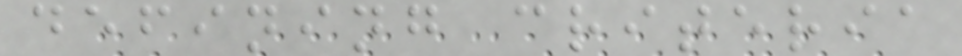defining criteria
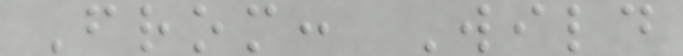From: Wild
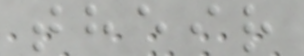their
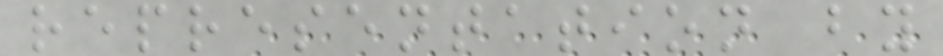representation by
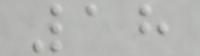18
